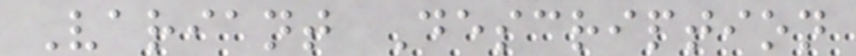Variant Description
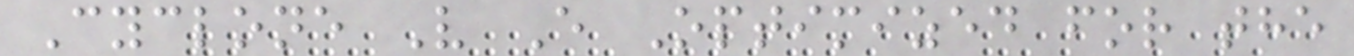Cyclone V E Optimized for the
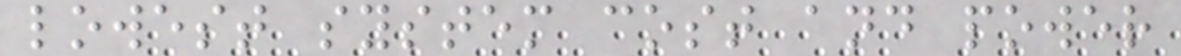lowest system cost and power
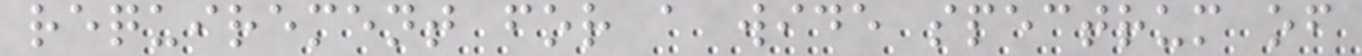requirement for a wide spectrum of
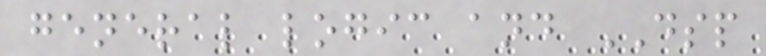general logic and DSP
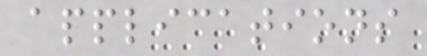applications
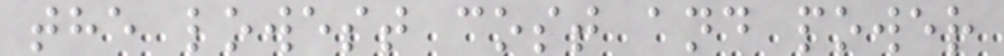the lowest cost and power
